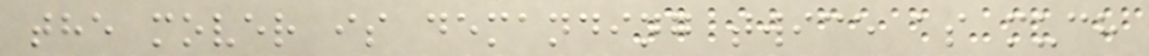the mover is demanding twice as much
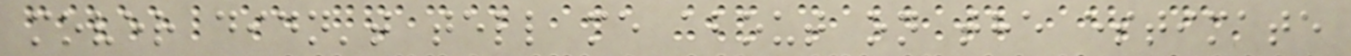mover didn't tell me about on the estimate
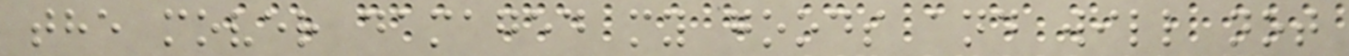the mover damaged my goods and will not
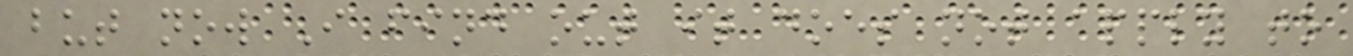but now I find out it does not apply to
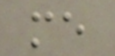me
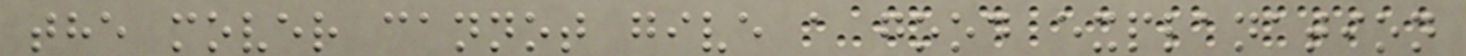the mover cannot give a good explanation
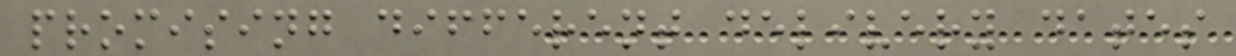promising different delivery dates
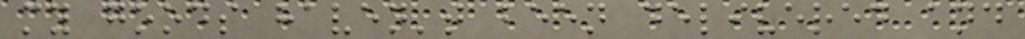my goods haven't been delivered and
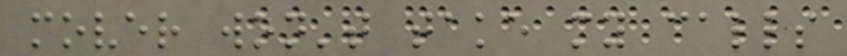mover won't take my calls
